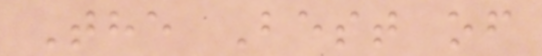The Best of
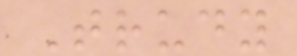Trudy
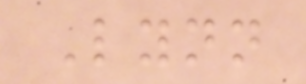Lynn
